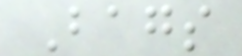Bags
